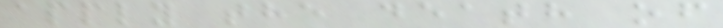apply the death of
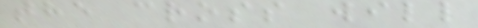the cross will
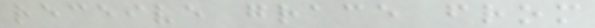receive grace from
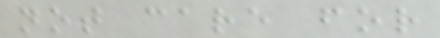not care for
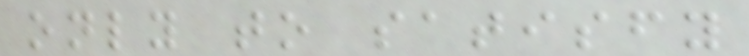only to satisfy
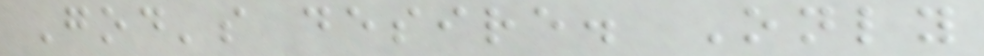God's desire. Only
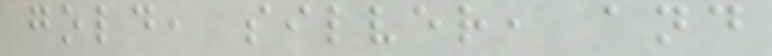gold, silver, and
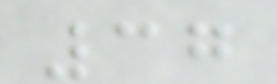37
